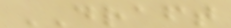DRAFT
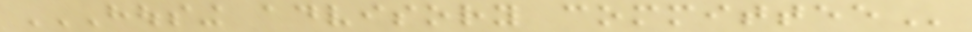HOUSING ADVISORY COMMITTEE
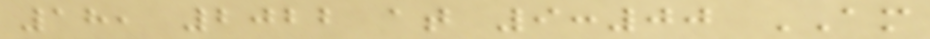18, 2022 at 9:00 AM
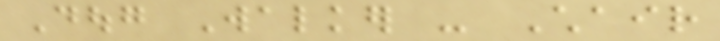Doug Walker - Chair
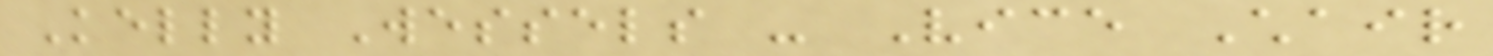Kelly Wessels - Vice Chair
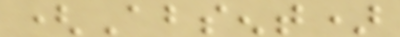(Absent)
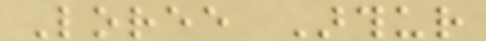Loree Arthur
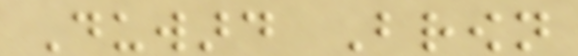Duward Brown
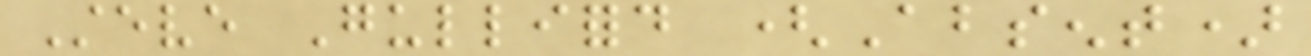Steve Gulliford (Absent)
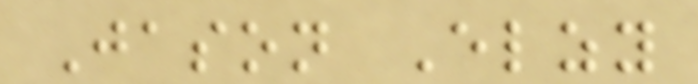Jason Elzy
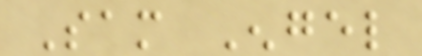Sam Engel
